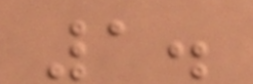1.
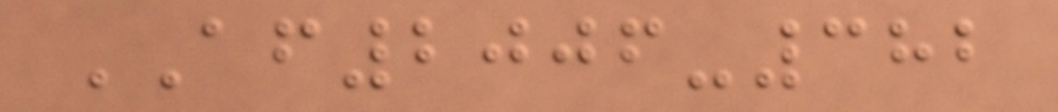AF2006-382
